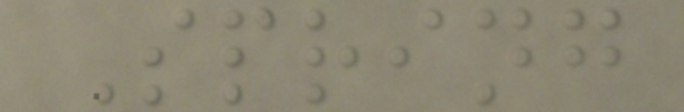Spring
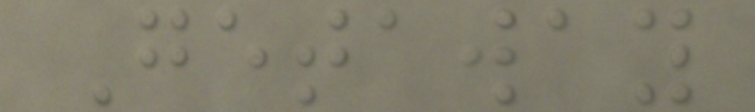Getaway
